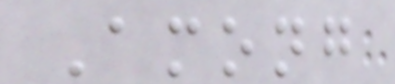Among
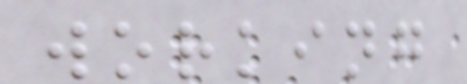working
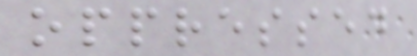oppressed
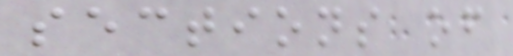sections of
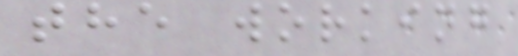the working
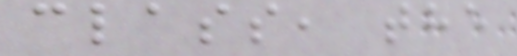class, the
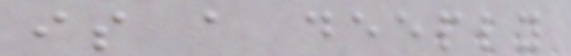is a deeply
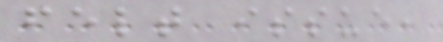felt issue,
